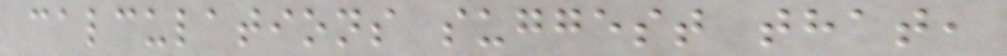calculations suggest that,
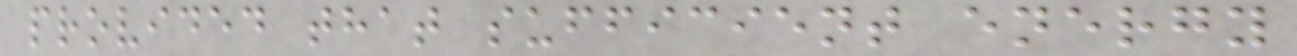provided that sufficient energy
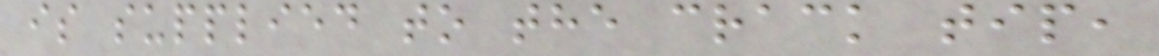is supplied to the crack tip,
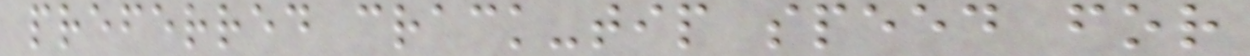preferred crack-tip speed for
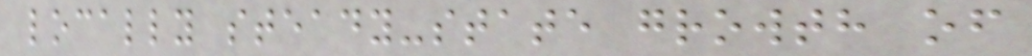locally steady-state growth of
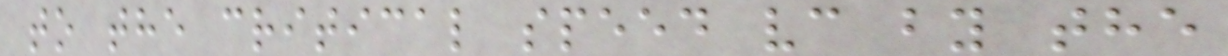to the critical speed vc by the
